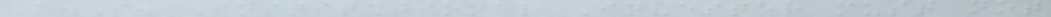U.S. Institutional Investor must not
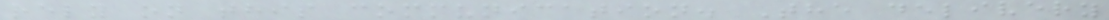rely on this communication. The delivery
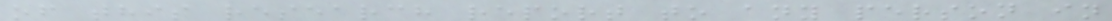of this research report to any person in
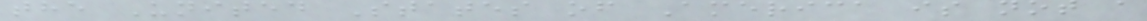the United States of America is not a
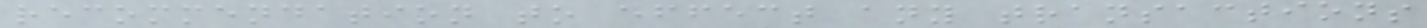recommendation to effect any transactions
